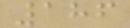186
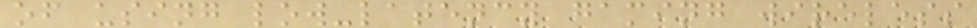of using low-latency gaming wireless
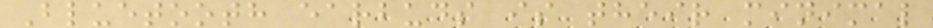Bluetooth earbuds is their minimal
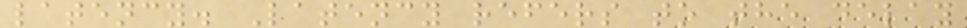latency. Latency refers to the delay
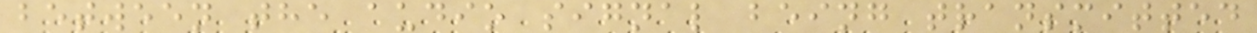between the audio signal being transmitted
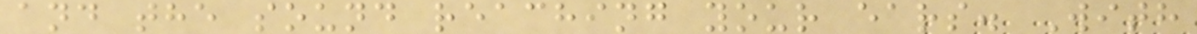and the sound reaching your ears. With
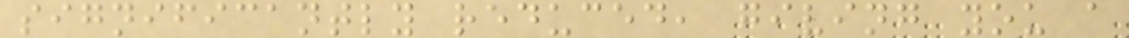significantly reduced, giving you a
